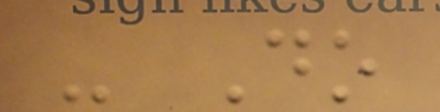- Do
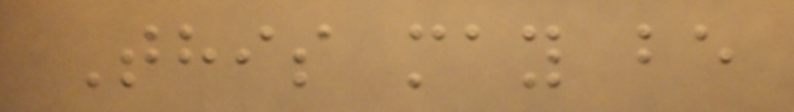This may be
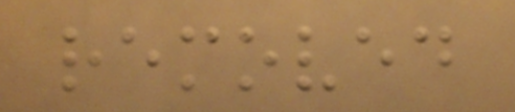removed
